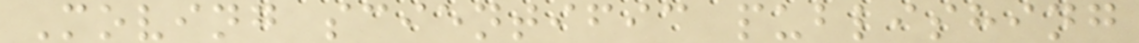Moving scientific publishing
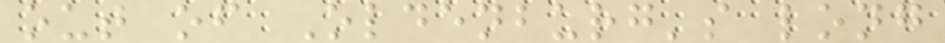out of Oldenburg's long
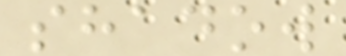shadow
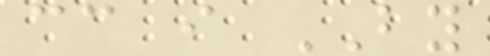cc i BY
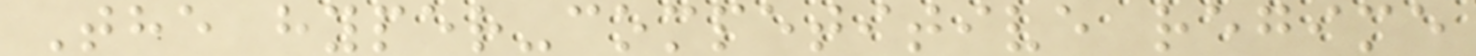The hyper-competitive regime
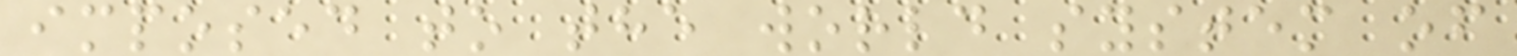imposed to the world system of
